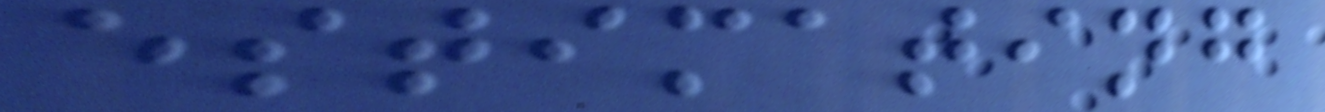estimating
